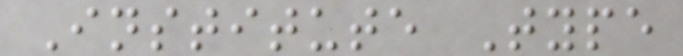Institute Type
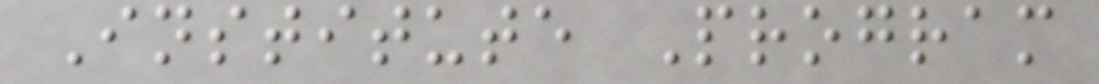Institute Program
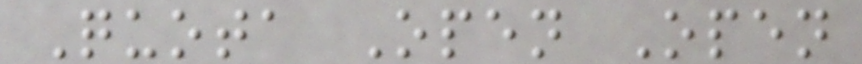Quota Open Open
